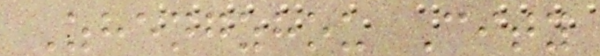Zhengzhou City
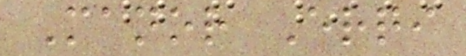Manor Erqi
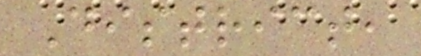District,
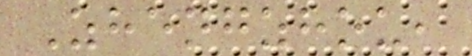Zhengzhou,
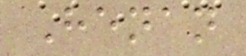Henan
